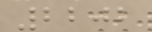2202
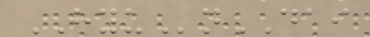HYUnDAI
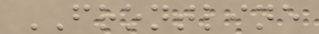FRONTLINE
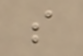s
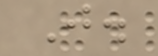J.
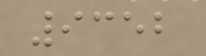9352
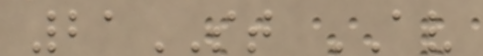21ST AV
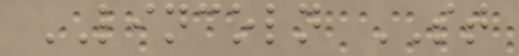LINCOLN ST
